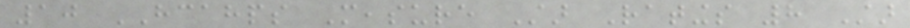10 HCAHPS Measure Star Ratings 8 Star
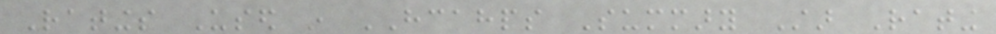Ratings Used in HCAHPS Summary Star Rating
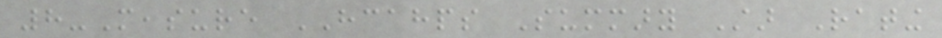8-Measure HCAHPS Summary Star Rating
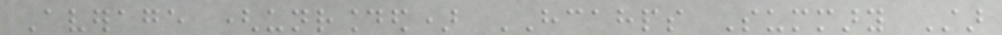Average (unrounded) HCAHPS Summary Star
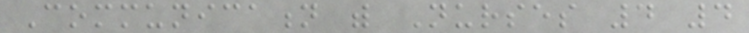Communication with Nurses 4 4
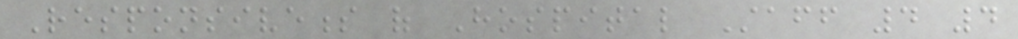Responsiveness of Hospital Staff 4 4
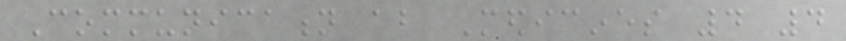Communication about Medicines 4 4
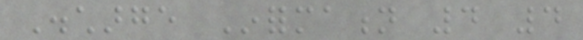Discharge Information 4 4
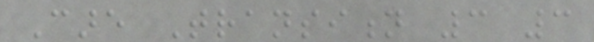Care Transition 3 3
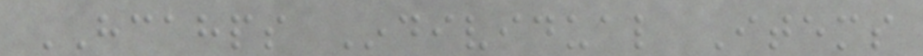HCAHPS Individual Items
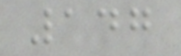147
